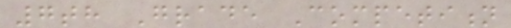7th Grade Competition
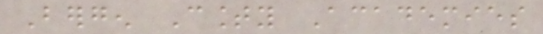Bergen County Academies
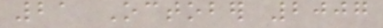21 October 2007
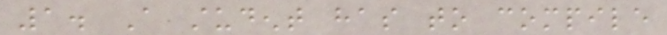1. A student has to compile
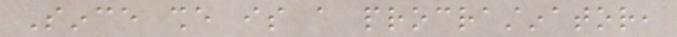Since she is a procrastinator,
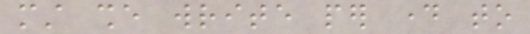must she write per day to
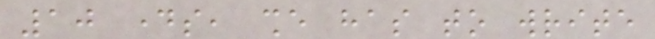10 days, she has to write
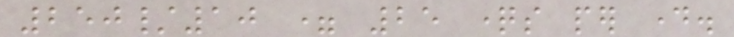250/10 = 25 questions per day.
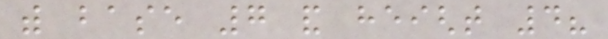with base 7 and height 4?
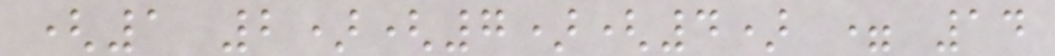(1 2)(7)(4) = 14
